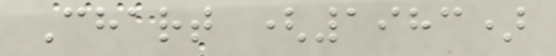Chart (1983)
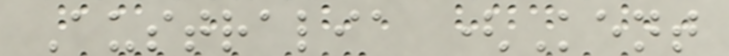Australia (Kent
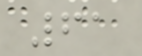61
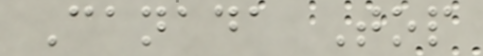Canada Top
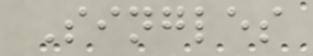Singles
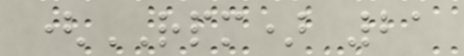(RPM) 21
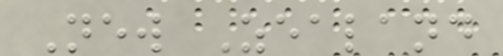New Zealand
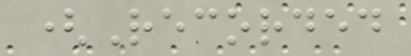(Recorded
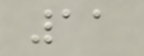11
